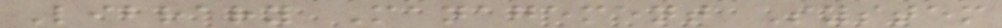Library Management System
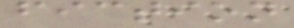fiction
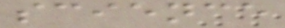science
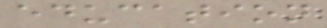education
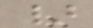}
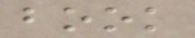book
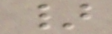}
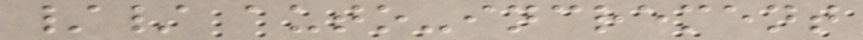// auto-increment
